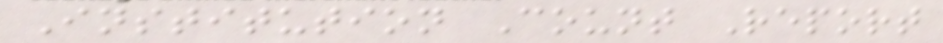Institution Count Report
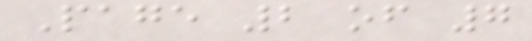Page 2 of 7
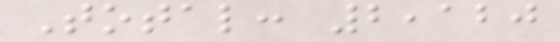Total: 2,120
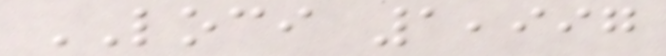LOCI 1,997
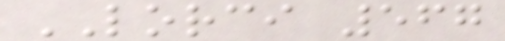LORCI 567
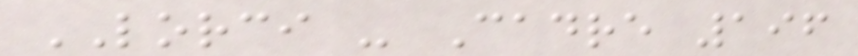LORCI - Cadre 196
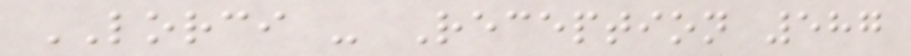LORCI - Reception 587
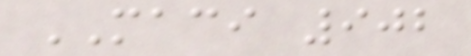MACI 902
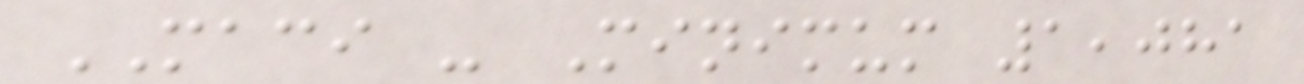MACI - Minimum 1,081
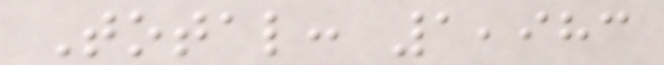Total: 1,983
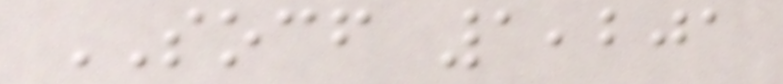SOCF 1,201
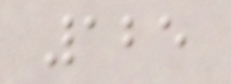125
